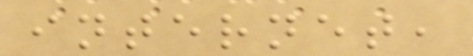internet,
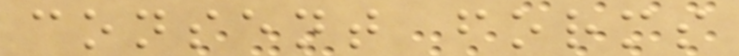consent forms
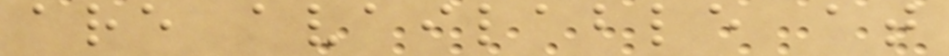are available at
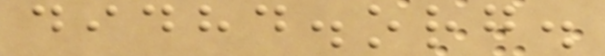didhd.org.
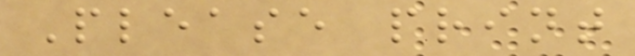Please print
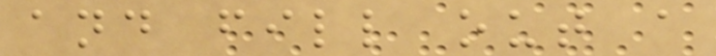and fill out a
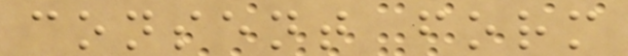consent form
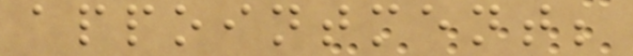appointment;
